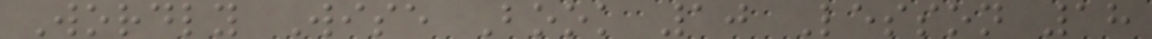Wordly Wise Book 10 Lesson 18
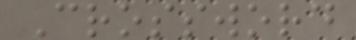Crossword
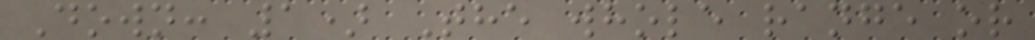Down: 1) The whole range or
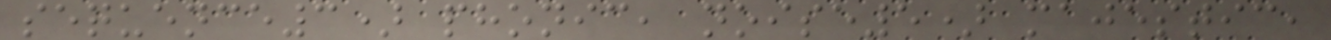sequence3) phonic, noise5) majestic,
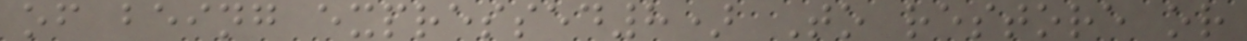of being expressed8) To restore or
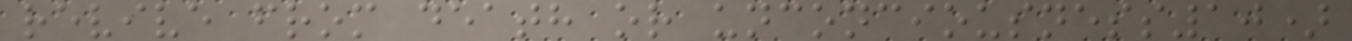revive from death or unconciousness10)
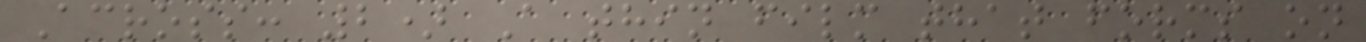Across: 2) A thin film that forms on
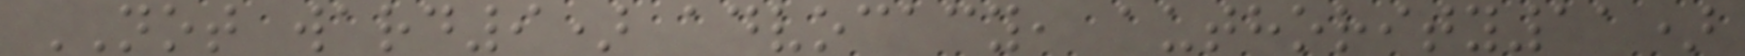NOT ward9) advocacy, authority11)
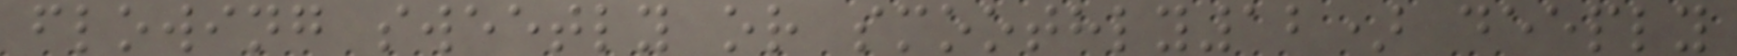flowing sweetly or smoothly12) deeply
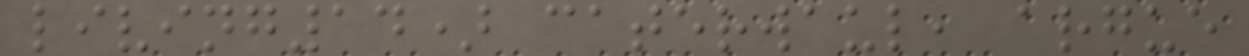living14) caterwaul, argue
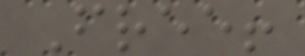Free!
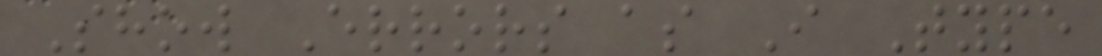Show Errors as I Type
